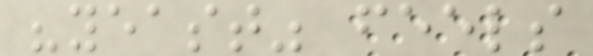"yeast" feels
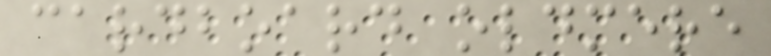cardboard oldmere
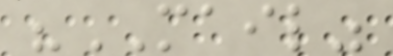"MAIL"
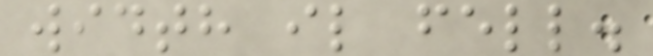width il fell.
